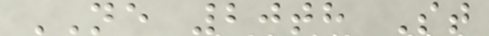NE 20th St
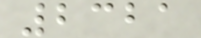2321
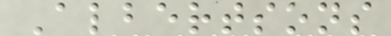Albertsons
